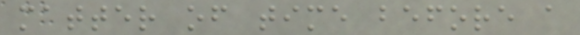matter of time before a
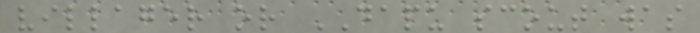villager or DAPU scout was
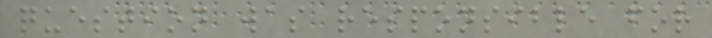question was responsible for
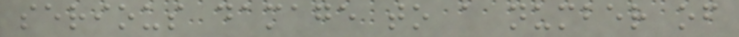serious damage to a number of
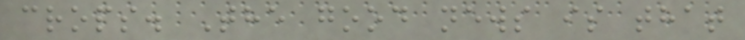crops. The good news is that
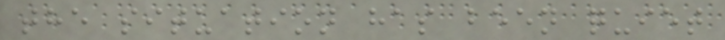the situation has been quiet
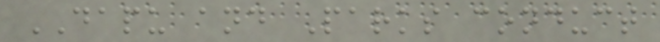DAPU and Parks conduct
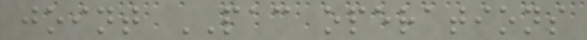joint PAC operations
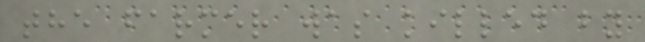the farmer was killed by
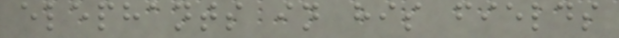elephants in his fields
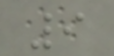9
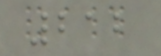212
